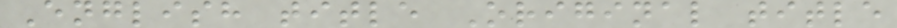English title Original title
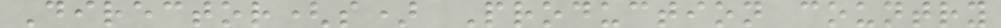Director(s) Production country
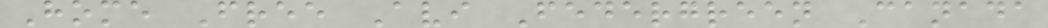Home Free Avi Federgreen Canada
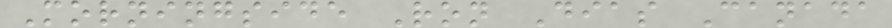Morningside Ron Dias Canada
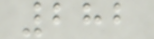282
